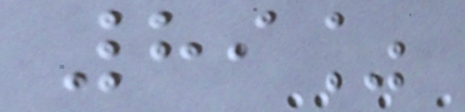89%
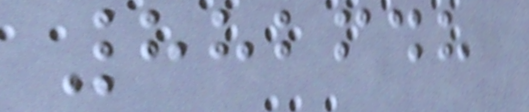882648
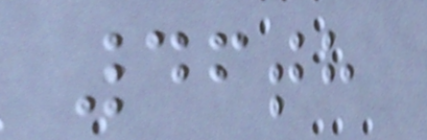46th
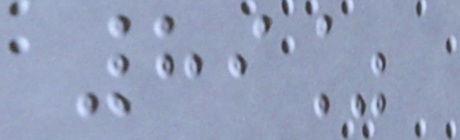89%
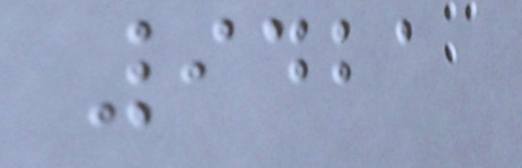9421
